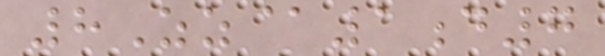8Zz@1d7
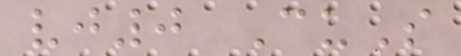vj0 CuS
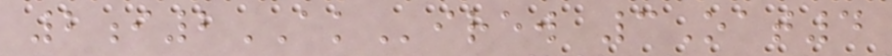2i2AKirew 3Oat4
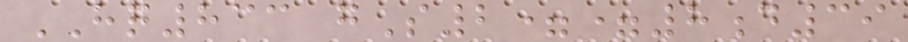HQ833 gS2==8d39
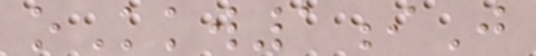oKkw1iJ
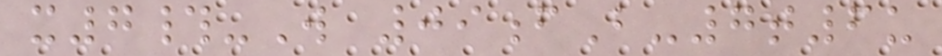x7#-W 09fB-7t6u
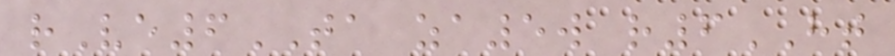rVe6TA za5w r6HT
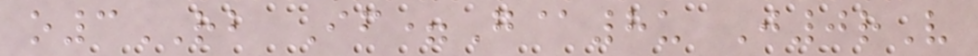o3RB If=G@8u J0rV
